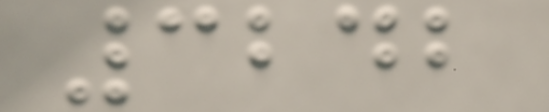3242
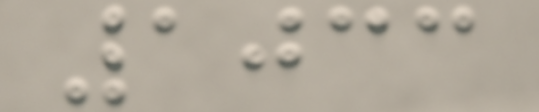1033
